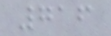716
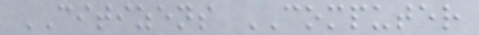CITIZENS COMPUTER
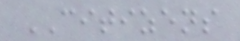CITIZENS
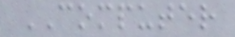COMPUTER
